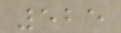525
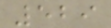529
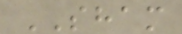SHAM
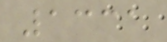1331
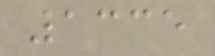1335
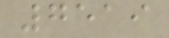7519
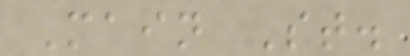Main St.
